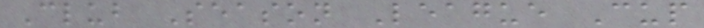Club Season League Cup
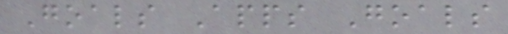Goals Apps Goals
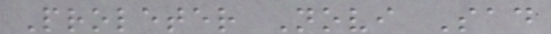Proleter Novi Sad
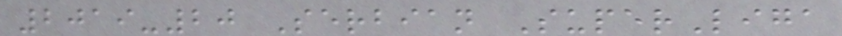2019-20 Serbian SuperLiga
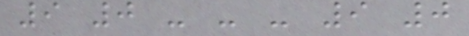9 0 - - - 9 0
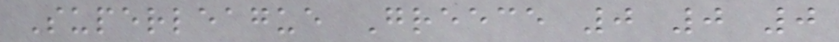Superleague Greece 0 0 0
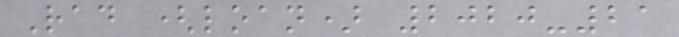Rad (loan) 2020-21
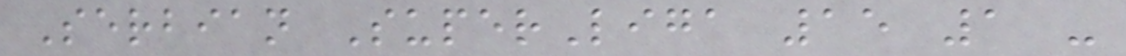Serbian SuperLiga 15 1 -
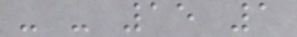- - 15 1
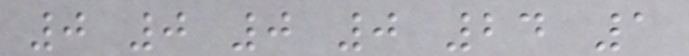0 0 0 0 24 1
